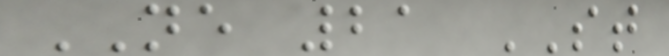NE 21 ST
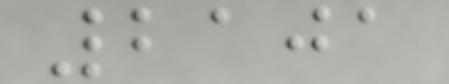2101
